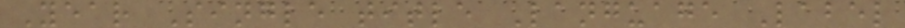Year Single title Language Label
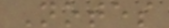Notes
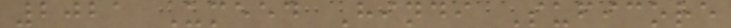2021 Umeed Hindi Suficore
